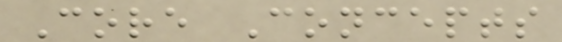Core Concepts
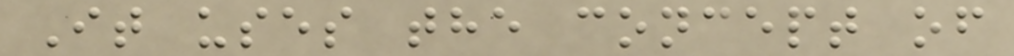It uses the concept of
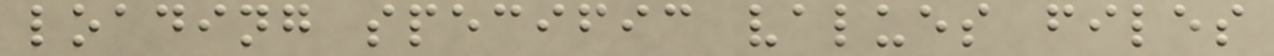loading specific values files
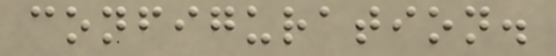configuration.
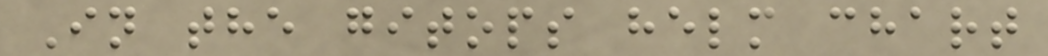In the gitops helm chart
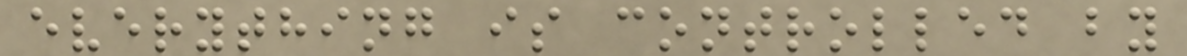everything is controlled by
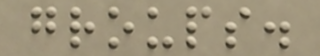groups.
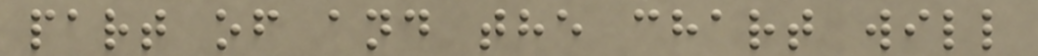part of and the chart will
